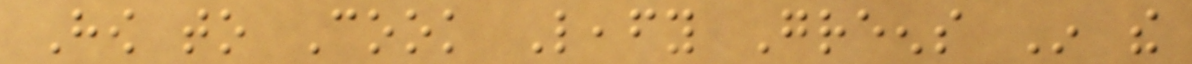How to Cook Leafy Greens In the
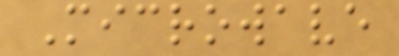Microwave
